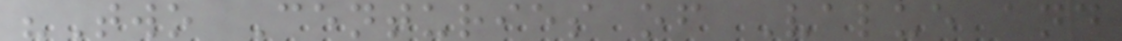"Two Centuries of Value and
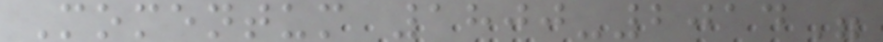Momentum 1800-2014"
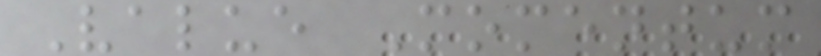Value Momentum
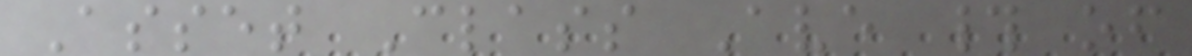Asset Class Ave # of
